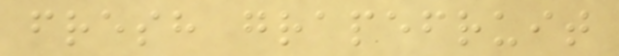fresh grapefruit
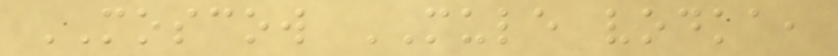MOSCOW MULE vodka,
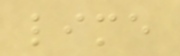lime
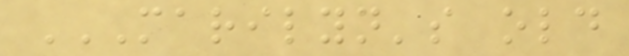MARILYN'S OLD
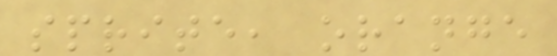sprite, orange
